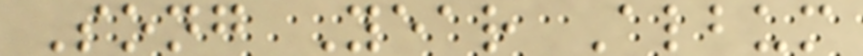Song Year Album
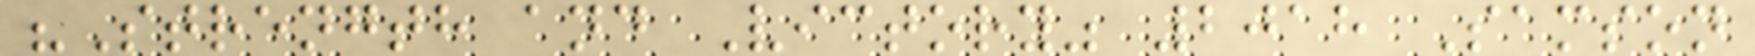"Strength and Victory" 2018 Samson
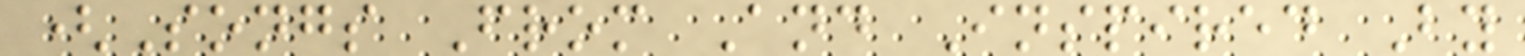(Songs From And Inspired By
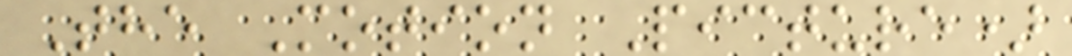The Motion Picture)
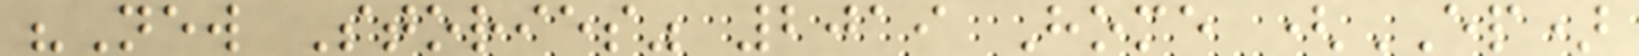"New Stories" 2019 Home (EP)
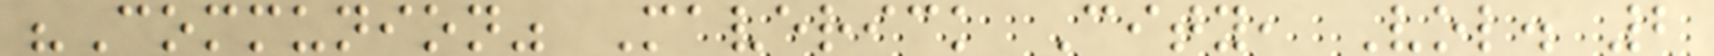"Communion" Maverick City, Vol. 2
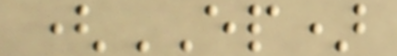(EP)
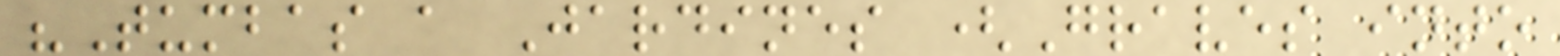"Tumbas a Jardines (Graves into
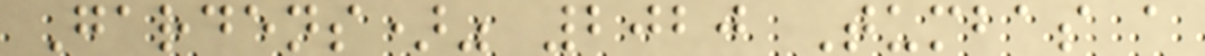Gardens)" 2020 Tumbas a
